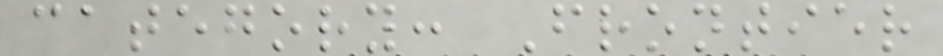category: Frontier
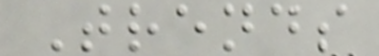Trends
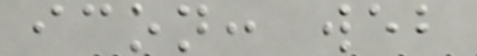icon: web
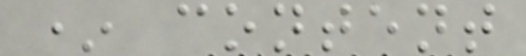* content
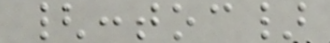{:toc}
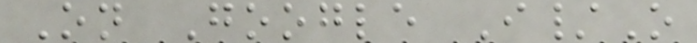On Google I/O
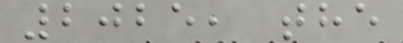2025, the
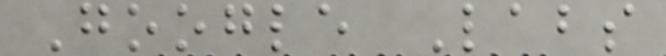Google Labs
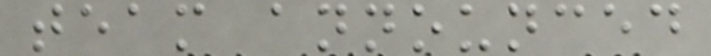team announced
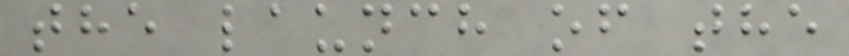the launch of the
